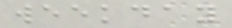weekday
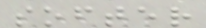softer
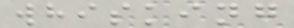whisking
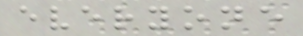everyone
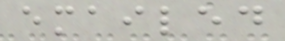emailed
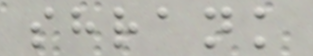shrank
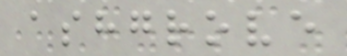ashgrove
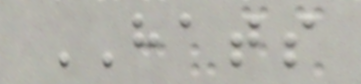HATS
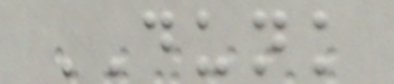DUNK
